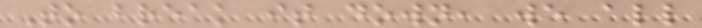To break it down, we all
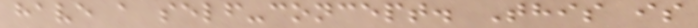have a self-concept. This is
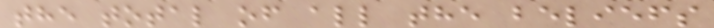the total of all the beliefs
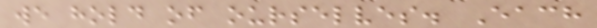we hold of ourselves. Each
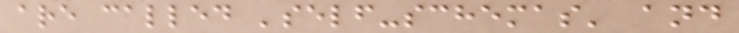are called 'self-schemas' and
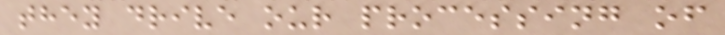they drive our processing of
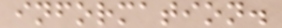information.
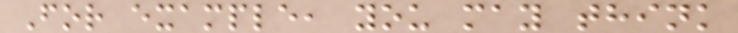For example, you may think
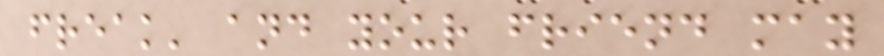freak' and your friend may
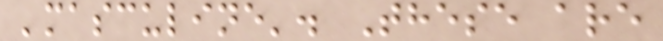'masculine'. These are
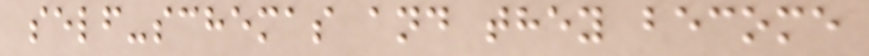self-schemas and they become
